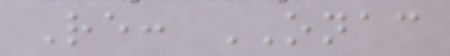Re: ONAC
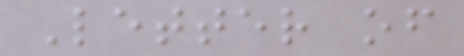Letter of
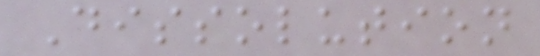Dissolution
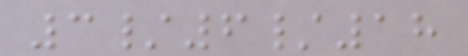3/6/18
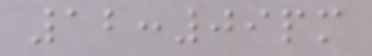12:09pm
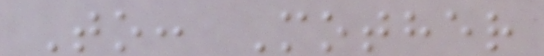To: Mother
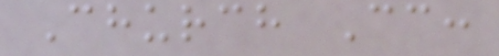Church Cc:
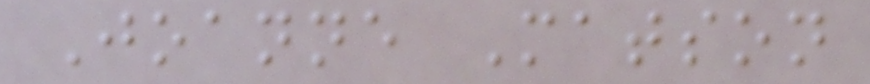Joanne Matson
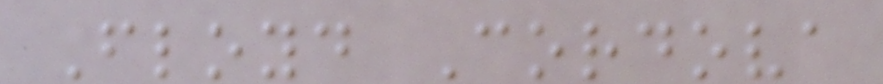Floyd Cordova
